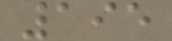195
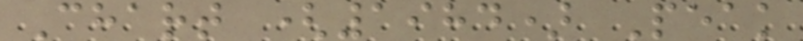Chart (1984) Peak
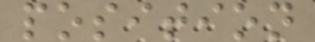position
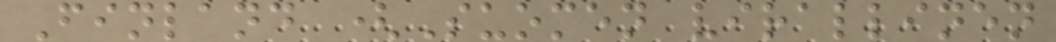Finland (Suomen virallinen
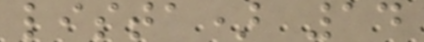lista) 14
